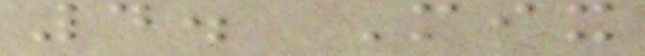4. Mix
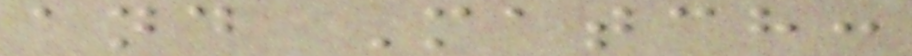and Match:
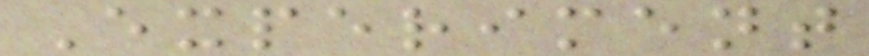Experiment
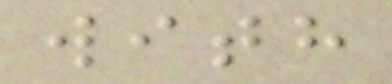with
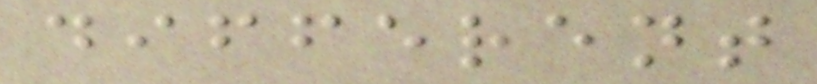different
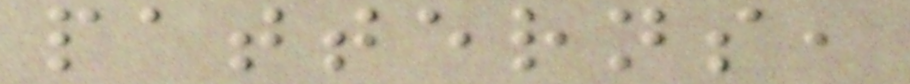patterns,
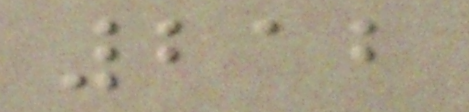212
